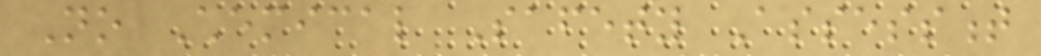No Chemical Safety Assessment
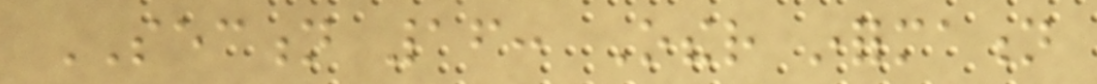SECTION 16: Other information
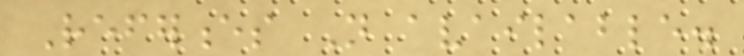References Not available.
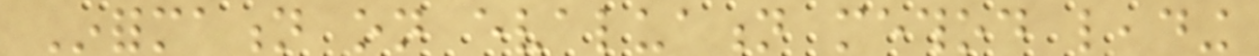Information on evaluation method leading
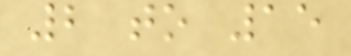2 to 15
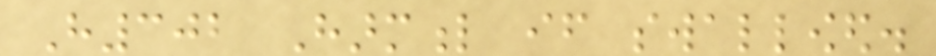H302 Harmful if swallowed.
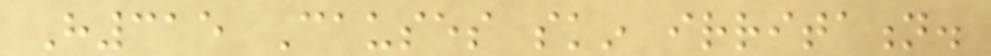H315 Causes skin irritation.
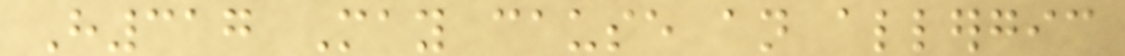H317 May cause an allergic
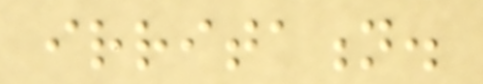irritation.
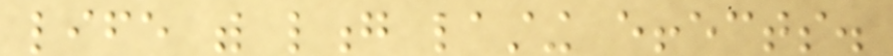life with long lasting effects.
